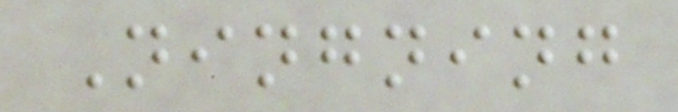Ningning
